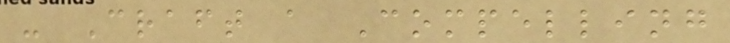- Craft a Compelling
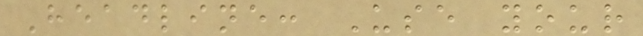Headline: Use your
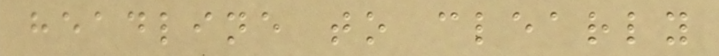headline to clearly
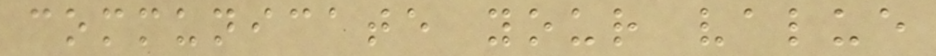communicate your value
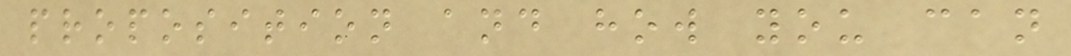proposition and how you can
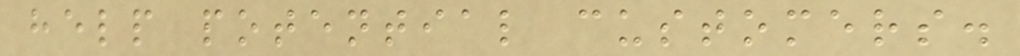help potential customers.
